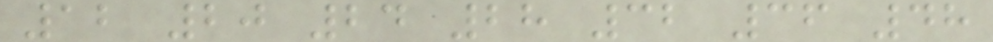12 20 24 28 32 36 48
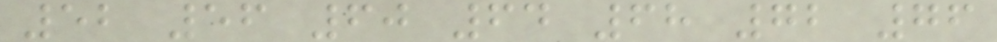52 56 60 64 68 72 76
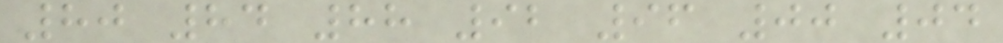80 84 88 92 96 00 04
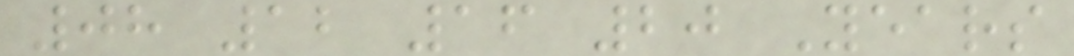08 12 16 20 Years
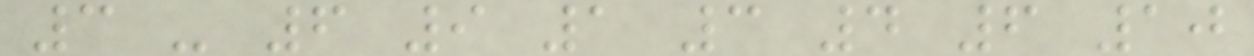3 - 6 9 1 3 4 6 10
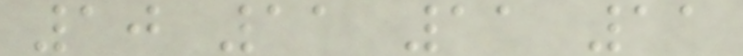10 11 11 11
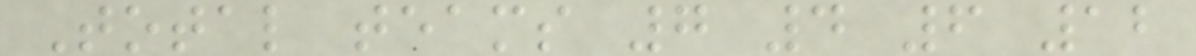Total teams 7 4 6 12
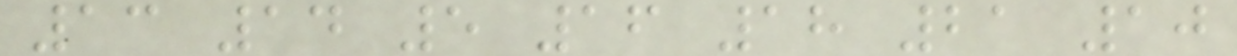13 14 5 16 18 21 10
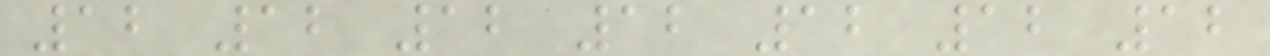12 12 12 12 12 12 12
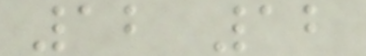12 12
